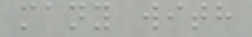many with
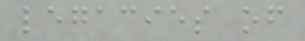legacies of
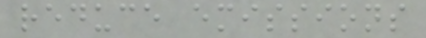reduce emissions
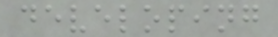developing
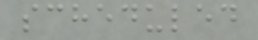scheduled
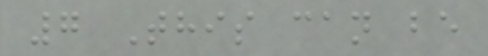7 This can be
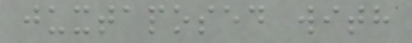juxtaposed with
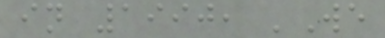in 1990, 'We
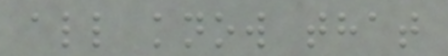all know that
